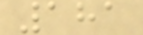181
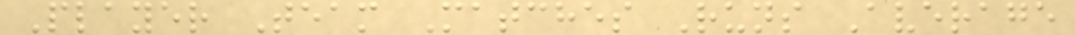Player Team Matches Runs Average
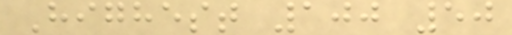Highest 100 50
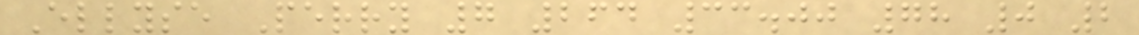Ellyse Perry 7 264 33.00 78 0 2
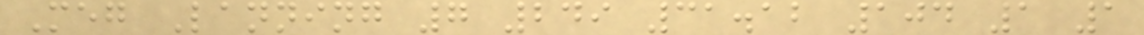Meg Lanning 7 249 31.12 104 1 1
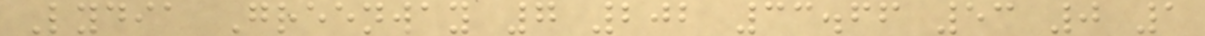Lydia Greenway 7 202 33.66 53 0 1
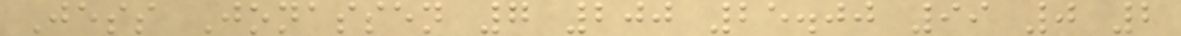Jess Jonassen 7 200 25.00 99 0 2
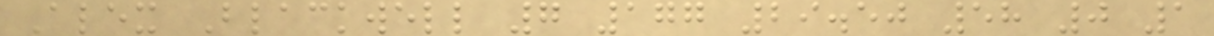Alex Blackwell 7 177 29.50 58 0 1
